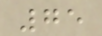75
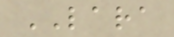LARA
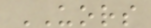UORS
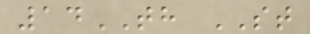14TH ST
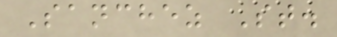Sanchez St.
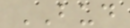BUD
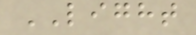LIGHT
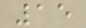15
